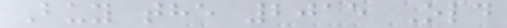Buy the 2015 Old
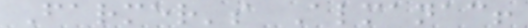Farmer's Almanac!
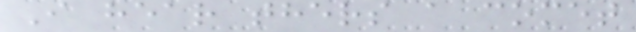I hear thers a comet
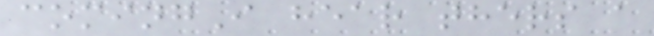comingI hear thers a
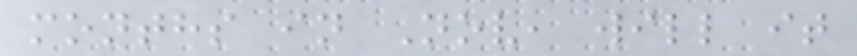months in Nov, will it
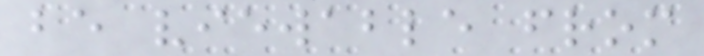be viewable from
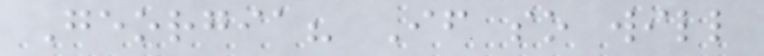Georgia? If so will
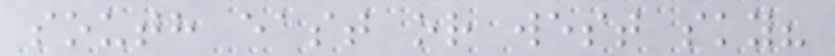south east or west sky?
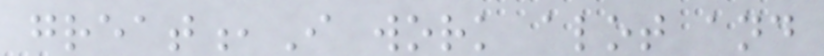great,I work alot and
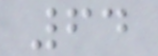64
